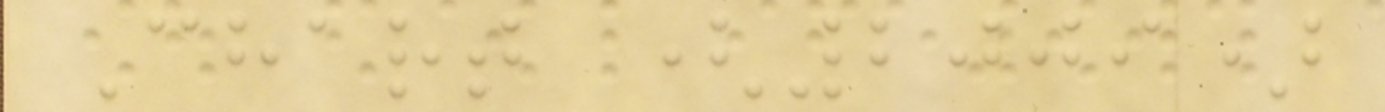Chart (2009)
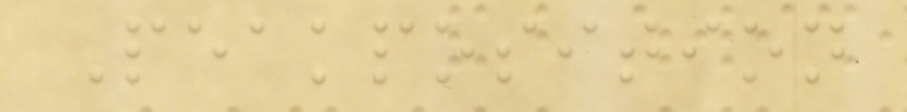Peakposition
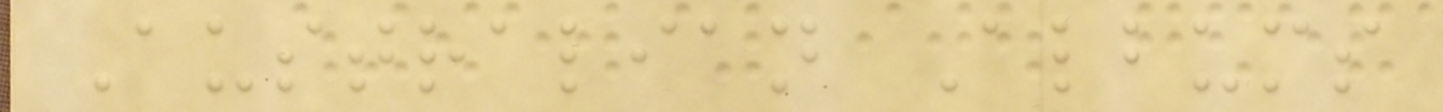Australian Albums
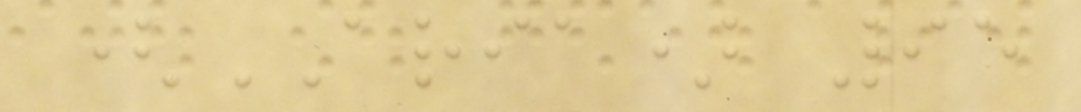(ARIA) 95
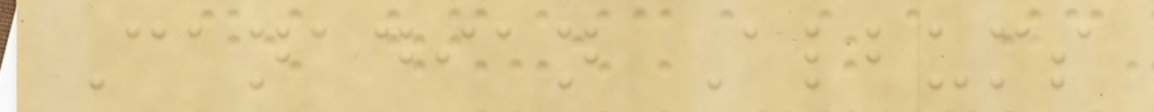Canadian Albums
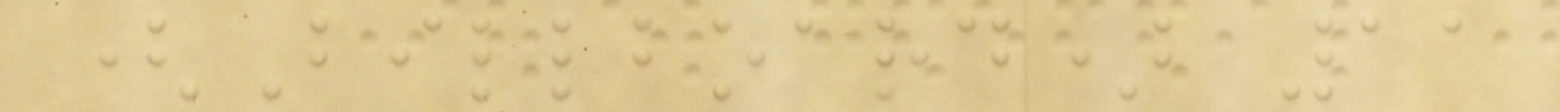(Billboard) 11
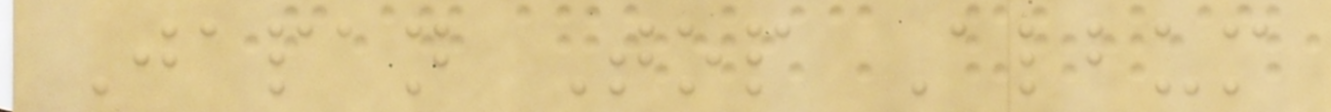Japan Top Album
